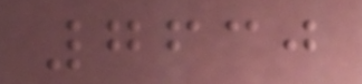7630
